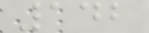142
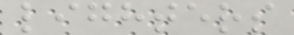lighters
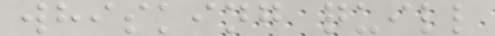whisking quill
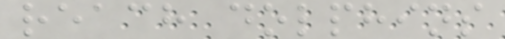reach dolphins
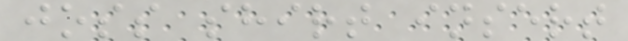joss shirt insert
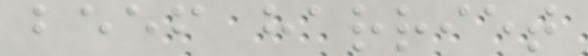beef harriet
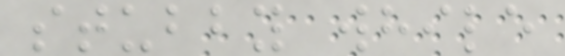stubby while
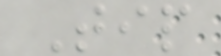Tip
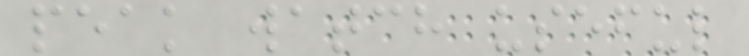peak watch useful
